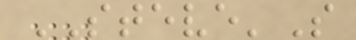STEVE'S
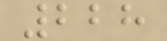228
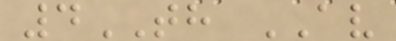4TH AV
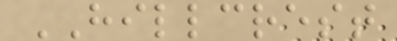HILLCREST
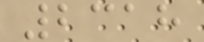2318
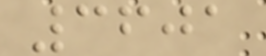3601
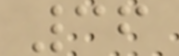36
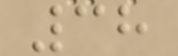38
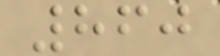860
